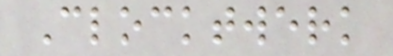Clocktwerk
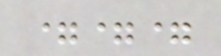===
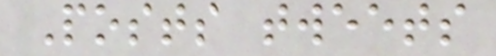Posts tweets
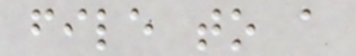file to a
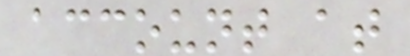account at
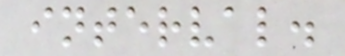interval.
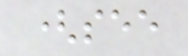(see
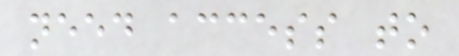need access to
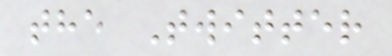the Twitter
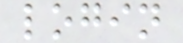login
